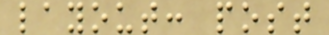layout: post
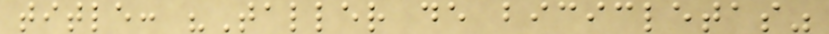title: "Taller de bicicletas"
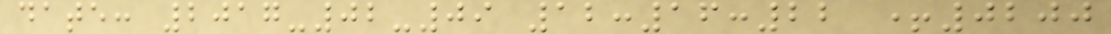date: 2017-02-09 12:16:22 +0200
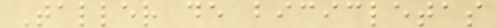Taller de bicicletas
